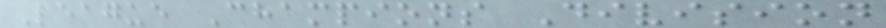League Champions Division
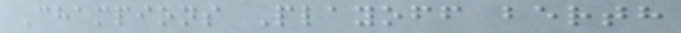Champions Playoff berth
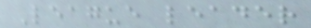League leader
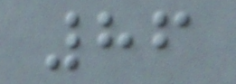86
